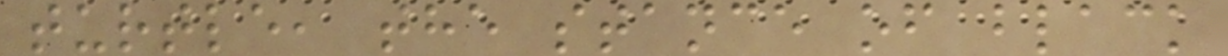turtle, the stance of black
